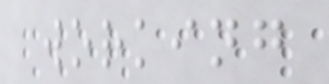working
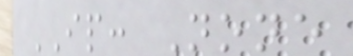IP: None
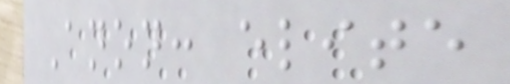Anon: elite
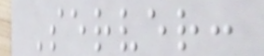Server:
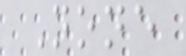None
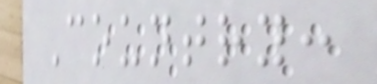Country:
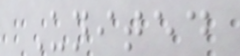United
